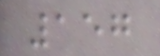157
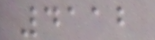4112
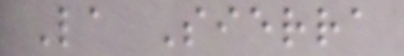La Sierra
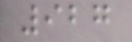927
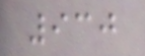930
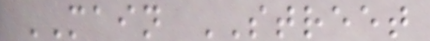MAIN STREET
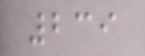239
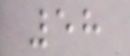58
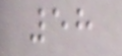58
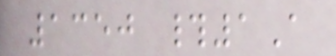1350 #1A
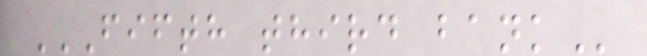FIFTH THIRD BANK
